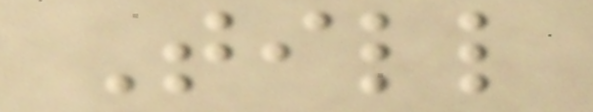Till
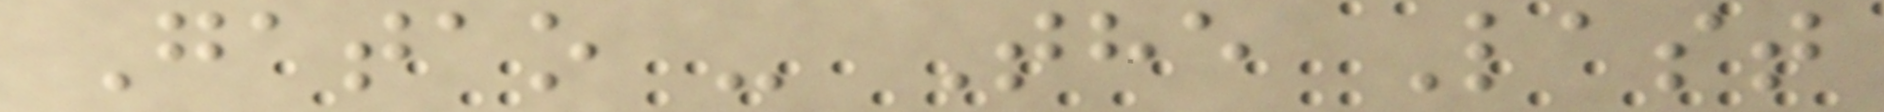Gatao - The Last
